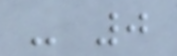- 0
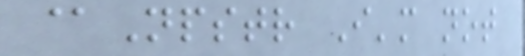@Npstr I'm not
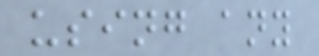using any
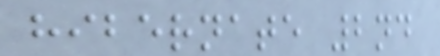hibernate 2nd
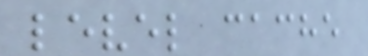level cache
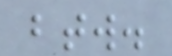btw.
